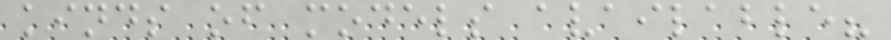kinds of models available?
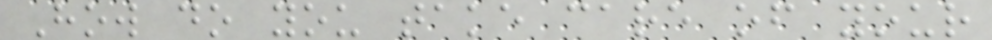How do you take care of your
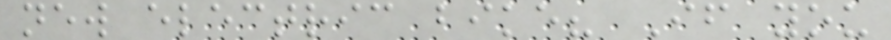new electric bike? If you
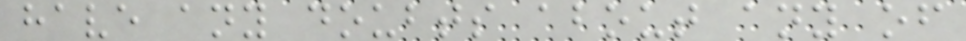have any doubts about any of
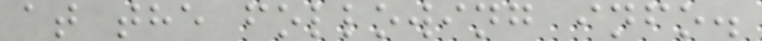at the following info.
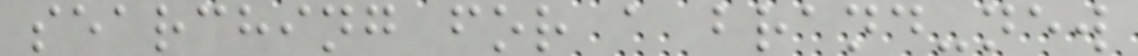searching for a brand-new
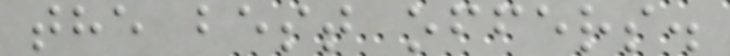the best offers.
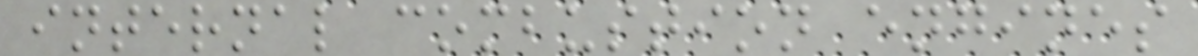internal combustion engines
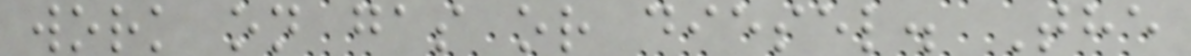work on gas or diesel. The
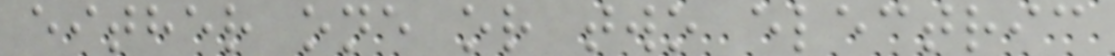either one or two electric
